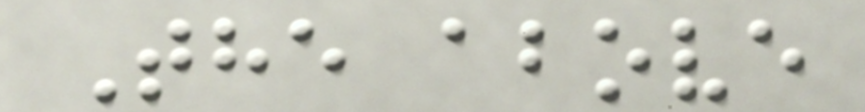The above
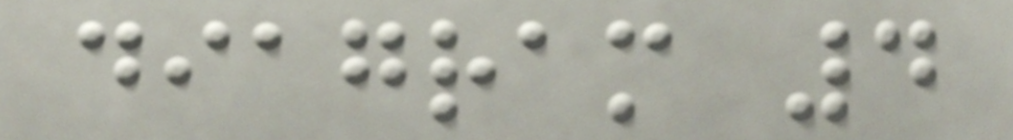diagram 4
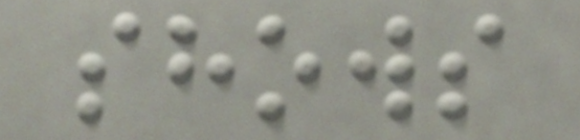shows
